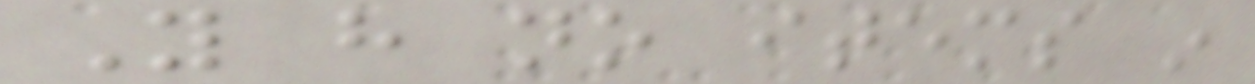You have no items in
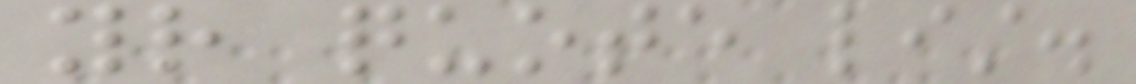your quote list.
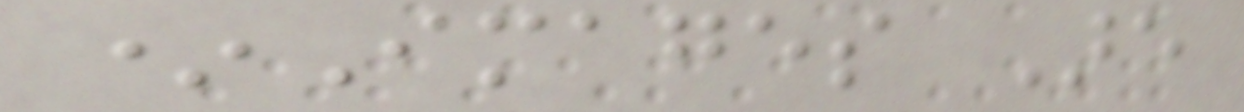*Images Are
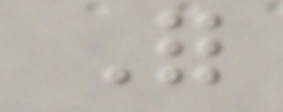For
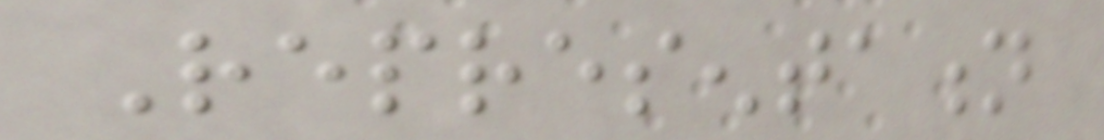Representation
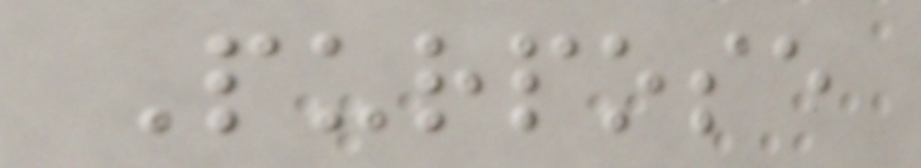Purpose
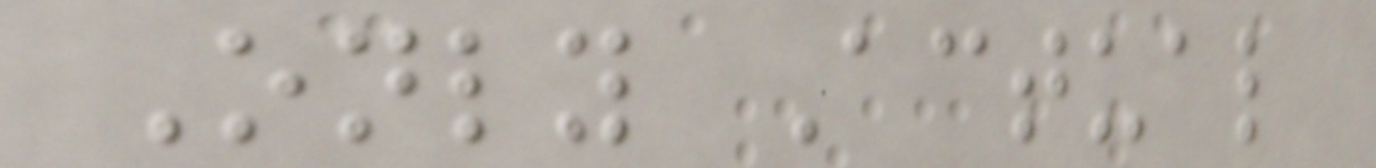Only Actual
